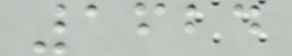1624
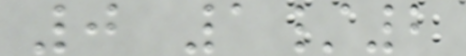0 1/2
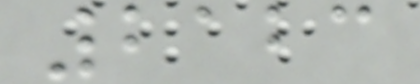2123
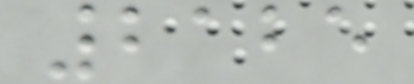2125
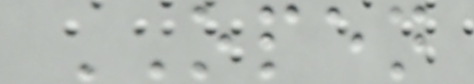OPEN
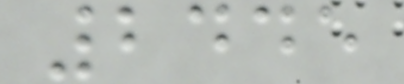2445
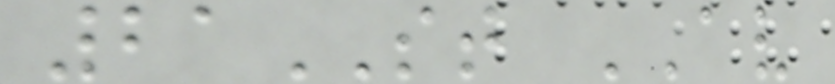21ST AV
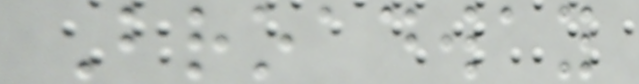Broadway
